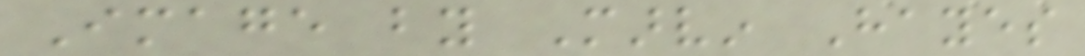Image by Marvin Hayes
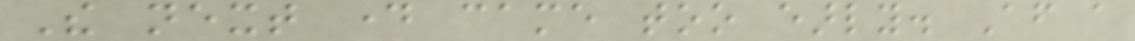The next day came too early. After a
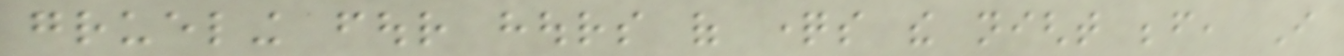grueling four hours of questions the night before, I
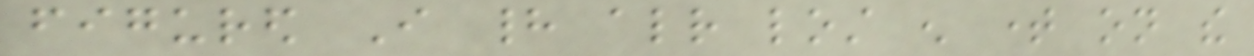figured I had already lost enough time on the
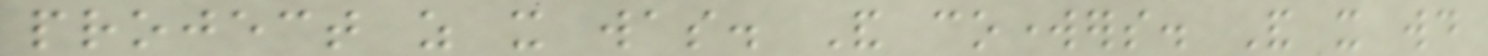project as it was. And coworkers. And it would
